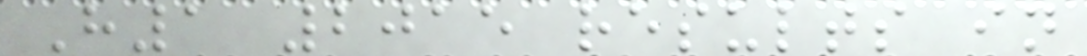H1 2015 results in
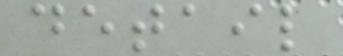detail
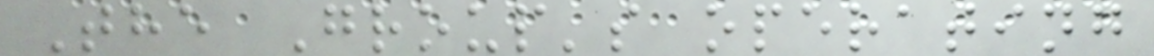The Group's operating
